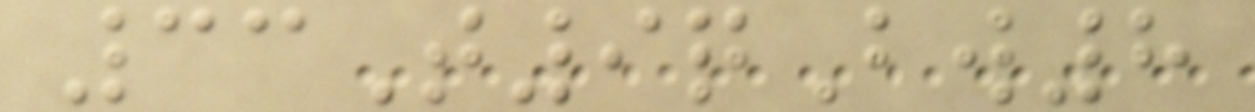33T9qBw8
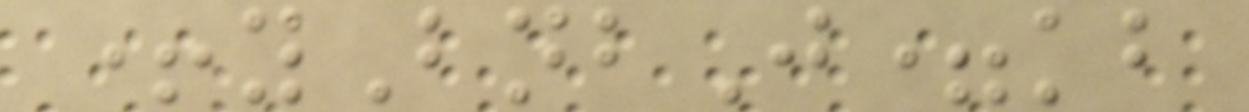+yBnbJ=kb
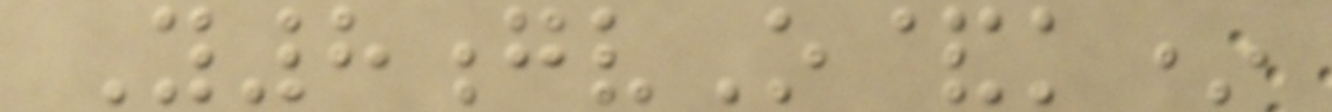Y8gvO&k*
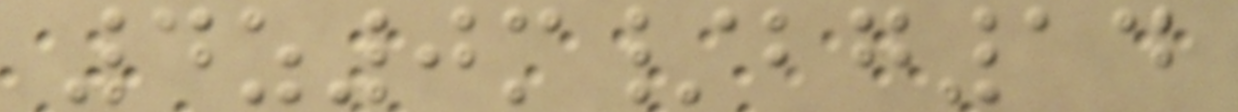4z0m/bg14
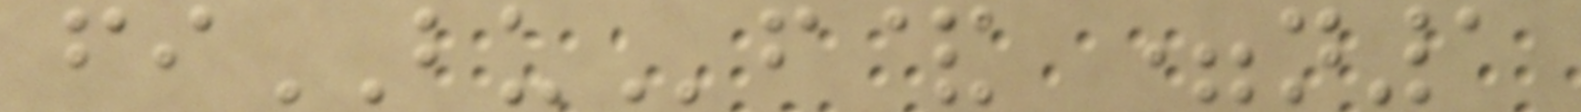fiBUf& =n1
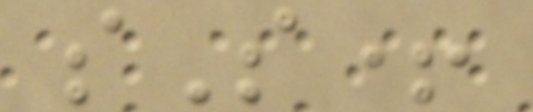sS+
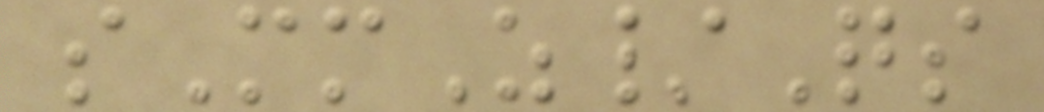sMmZ/Qs
